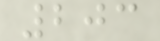203
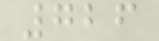726
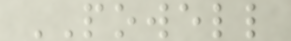POWELL
